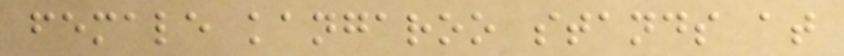female kangaroo stands at
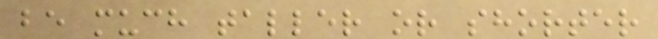be much taller or shorter
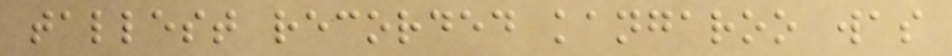tallest recorded kangaroo was
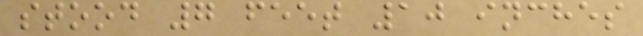stood 7 feet 10 inches
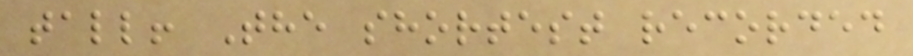tall! The shortest recorded
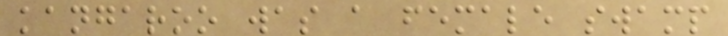kangaroo was a female swamp
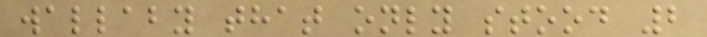wallaby that only stood 2
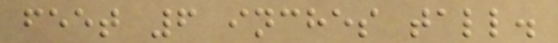feet 6 inches tall.
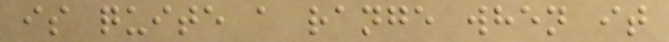is quite a range when it
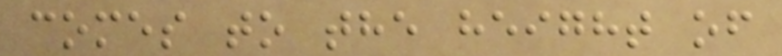comes to the height of
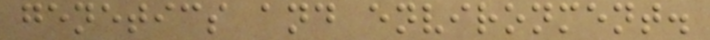genetics and environment.
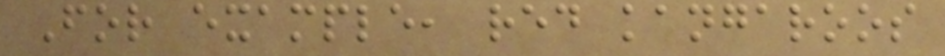For example, red kangaroos
